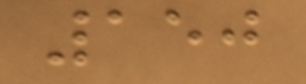150
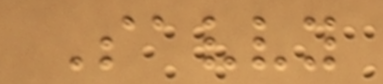Savvy
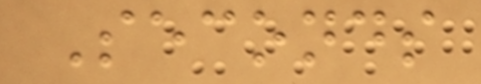Seconds
